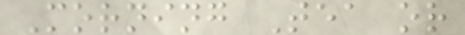Morning Tea or
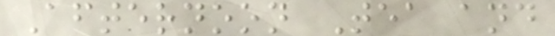Afternoon Tea and
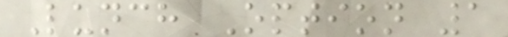Lunch Option 1
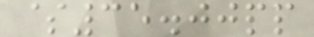$35.00pp
